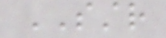SSTR
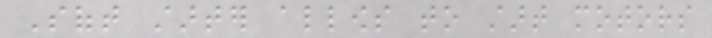Soft starter allows to start motors
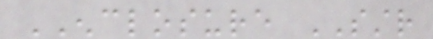ENCLOSURE SSTR
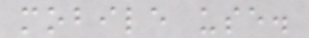mobile use.
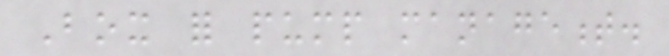Box for pump management.
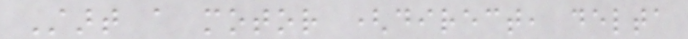Start a motor (direct, delta
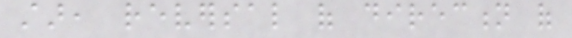star, reversal of direction of
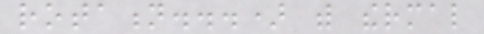rotation...) with thermal
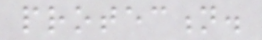protection.
